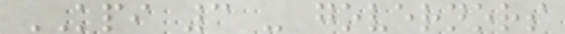KPI 3 - governors
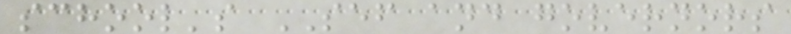school's SEF and governors
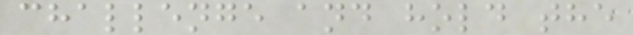challenge and hold the
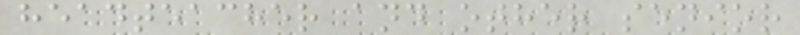headteacher and other senior
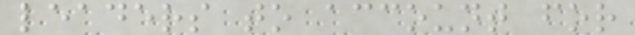leaders to account for
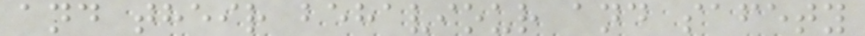and their behaviour and safety
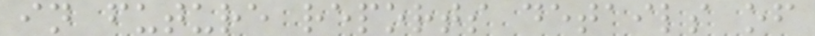in future reports details of
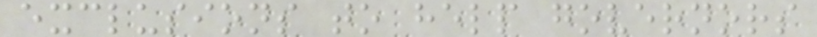exclusions to help governors
